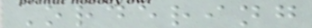Ordering
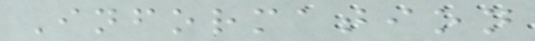Information
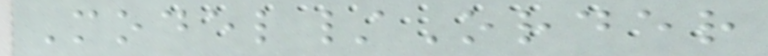Model/Order
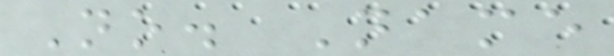No. Name
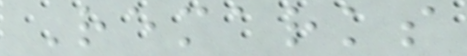Remarks
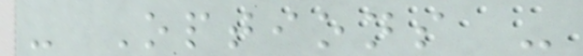- Options -
